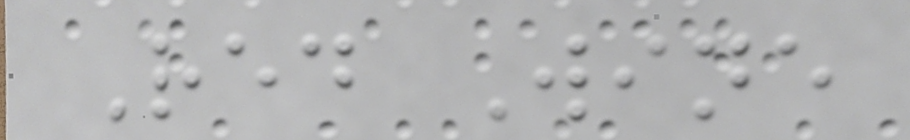Red Wine
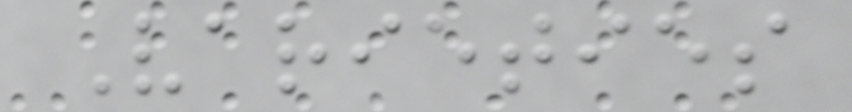Varieties
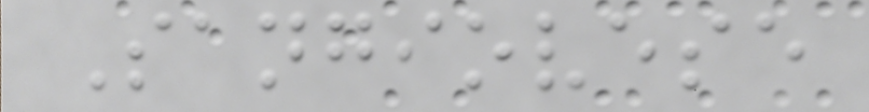Sangiovese
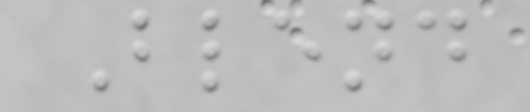Blend
